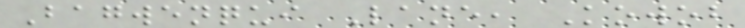Bagwenqui Lane, Kowob
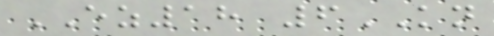EZ18 6KN
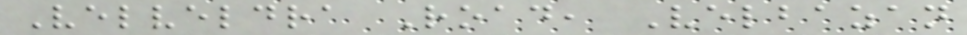Velveldra Road, Velbazan
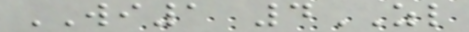WI1 4ZL
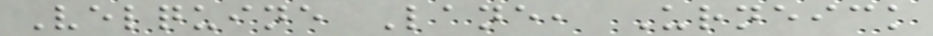Velquine Lane, Urneick
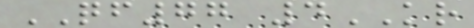QF77 4KR
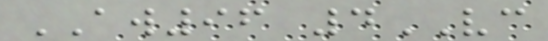AW96 4VC
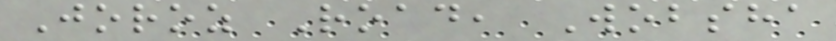Joroz Road, Wobsha
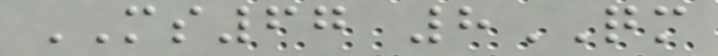MS67 8QM
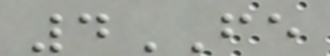4FE
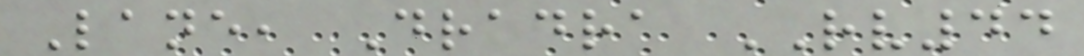Lane, Dradra RV44
